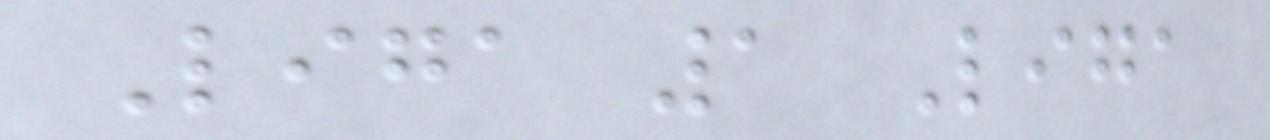Liga 1 Liga
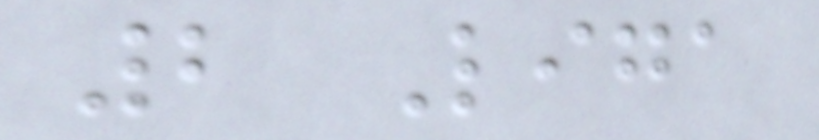2 Liga
